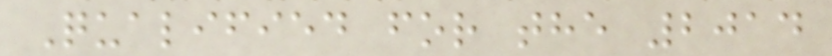Qualified for the 2014
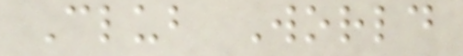Club World
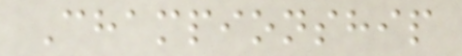Championship
